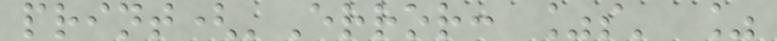print('Error: %s' %
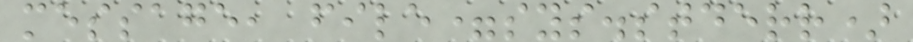message, file=sys.stderr)
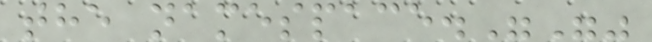the namespace."""
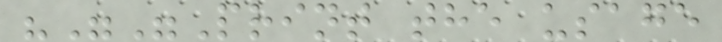"""Print the usage
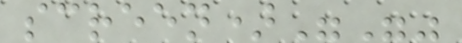screen)"""
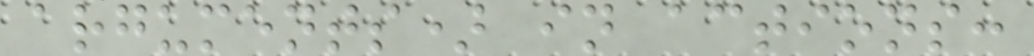arguments) in actions:
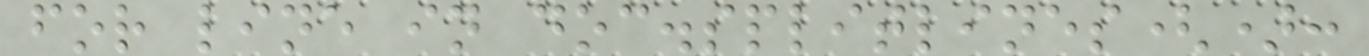for line in doc.splitlines():
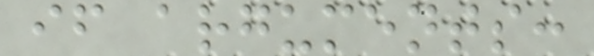if arguments:
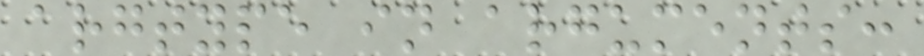argtype in arguments:
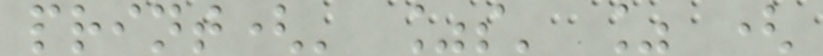print(' %s' % (
